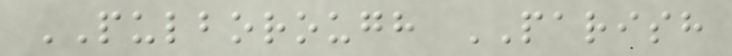PULBOROUGH PARISH
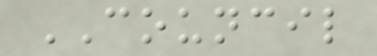COUNCIL
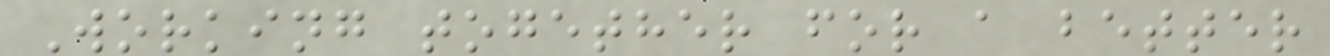Working together for a better
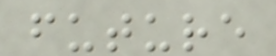future
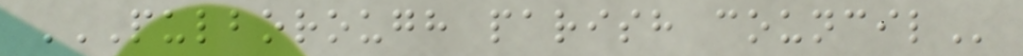PULBOROUGH PARISH COUNCIL
